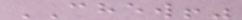CHEW!"
